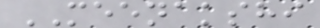MEENAKSHI
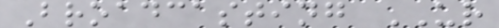Broadcasting UR
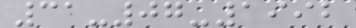31-07-1992
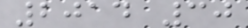2014 30
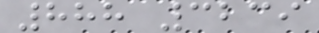888 3239
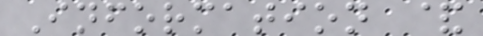Information &
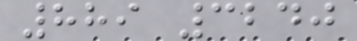889 3240
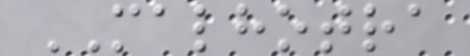MALHOTRA
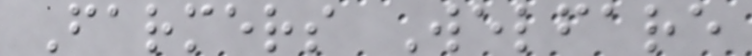Farmers Welfare
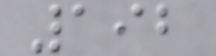192
